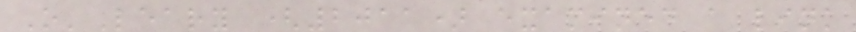O'Leary (2011) examined a link
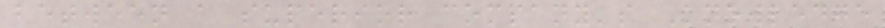between a superior company's Knowledge
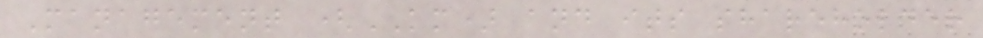Management (KM) and its shareholder
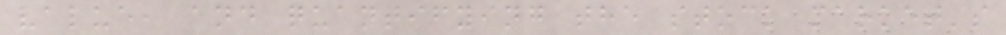value, and quantifying the stock market's
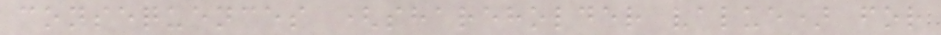consequences (shareholder value) for
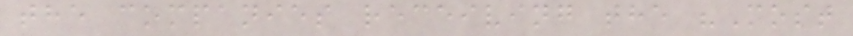the companies receiving the "Most
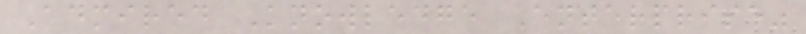Admired Knowledge Enterprise"
